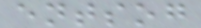entsog
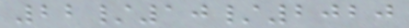22/10/2020
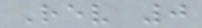Rev 0
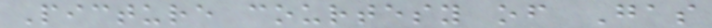Picture courtesy of Gas
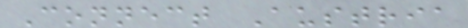Connect Austria
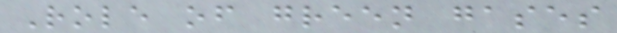Role of green gases
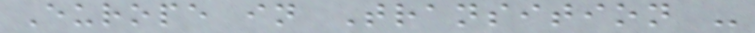Europe in Transition -
